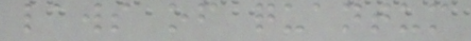laws of quantum
